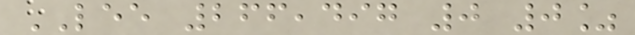LEE 266,497 0 0%
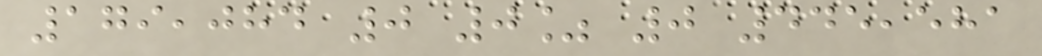179,084 0 0% 0 445,581
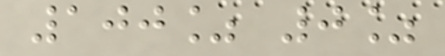100% 0%
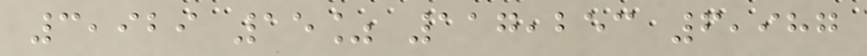3,929 15% 117,253 6,987
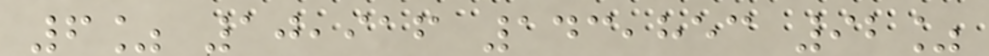6% 10,916 143,853 92%
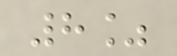8%
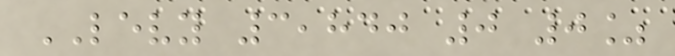LEVY 3,840 0 0%
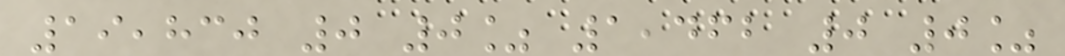19,830 0 0% 1,462 0 0%
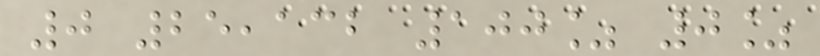0 25,132 100% 0%
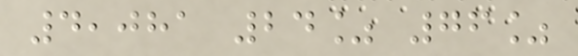4,081 24% 76%
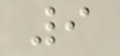9
